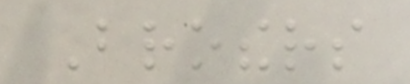Brothers
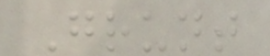Grunt
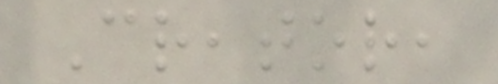Creator,
